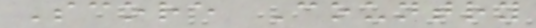Score Country
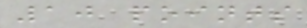10 points
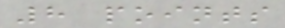8 points
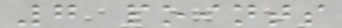7 points
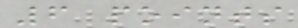6 points
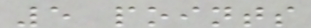5 points
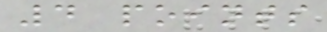4 points
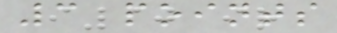3 points
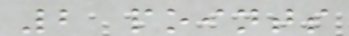2 points
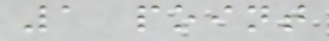1 point
